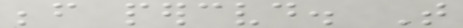before perceived. That
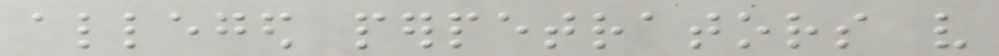alleged perpetrators very
